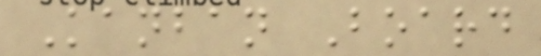Kanban Board
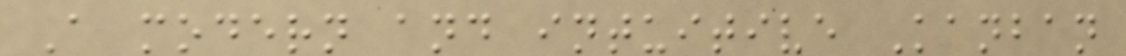A modern and intuitive Kanban
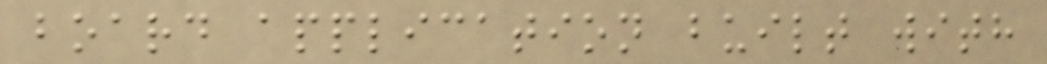board application built with
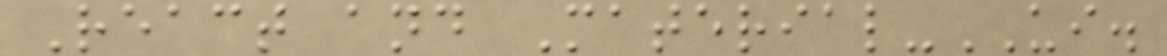React and Material-UI.
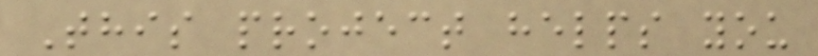This project helps you
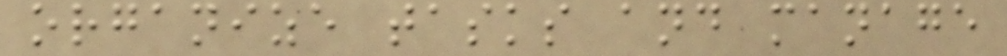organize tasks and manage
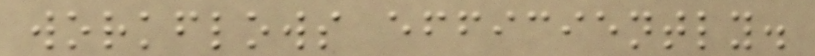workflows efficiently.
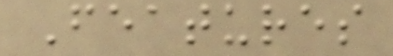Features
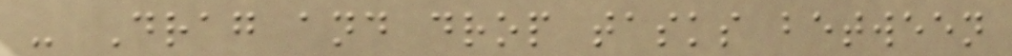- Drag and drop tasks between
